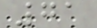71
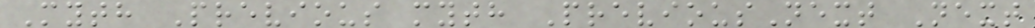Myth Previous myth PreviousNext Next
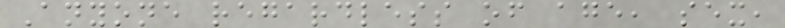Anyone regardless of age, sex,
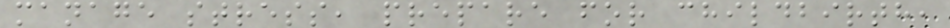manage stress, prepare for childbirth,
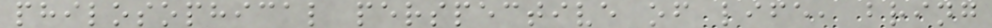philosophical perspective of life, bring
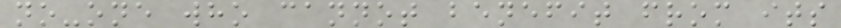no-one who cannot benefit from its
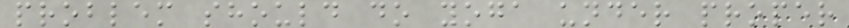problem should do yoga under proper
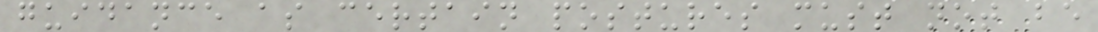guidance as certain postures must not be
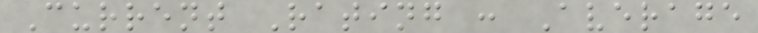Current Rating : Average
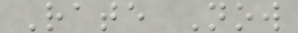Rate Now
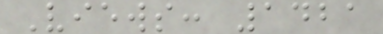Views: 1421
